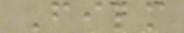Film
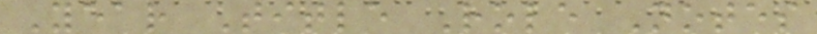Year Title Role Notes
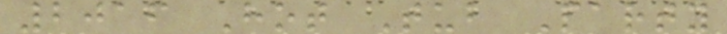2016 Hot Tub Party
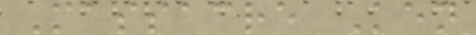Massacre Ken
